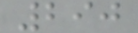290
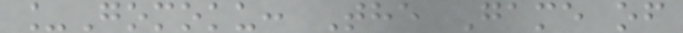_Gomoku: The Game of
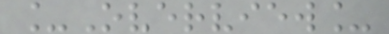_Overview_
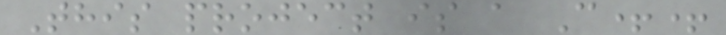This project is a C++
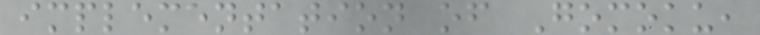implementation of Gomoku,
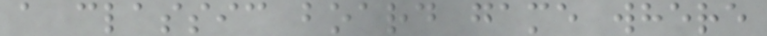a classic board game where
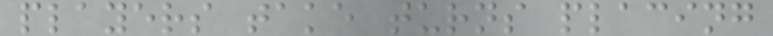players take turns placing
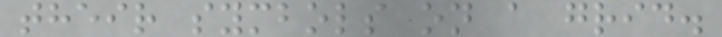their symbols on a grid.
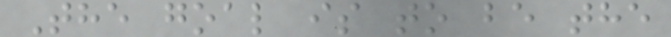The goal is to be the
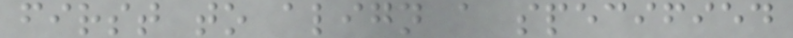first to align a specified
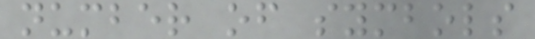number of symbols
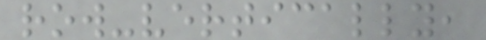row-vertically,
